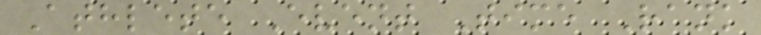Athlete Event Time Rank
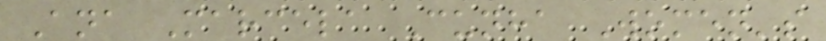Ana Marcela Cunha Women's
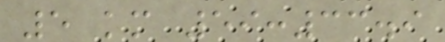5 km 59:33.9
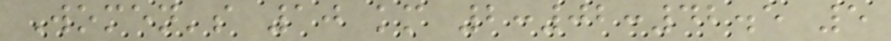Women's 10 km 2:02:42.5 5
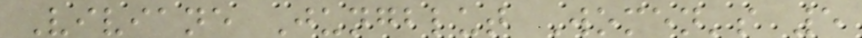Viviane Jungblut Women's 5
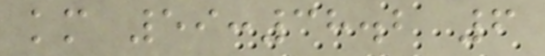km 59:38.2 6
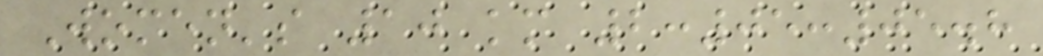Women's 10 km 2:05:05.8
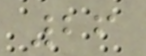26
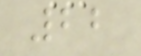22
